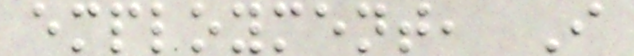employment, I
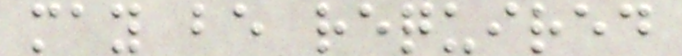may be required
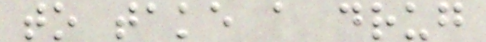to take a drug
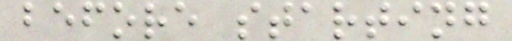before starting
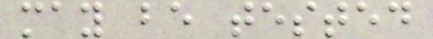may be tested
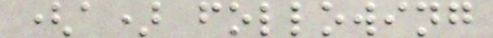(a) following
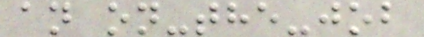an on-the-job
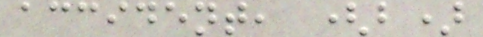accident, (b)
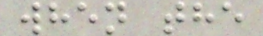when the
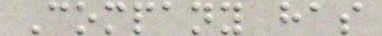Company has
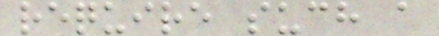require such a
